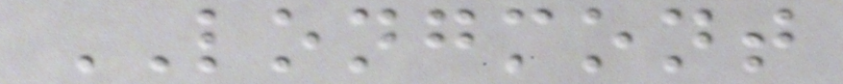LONGMONT
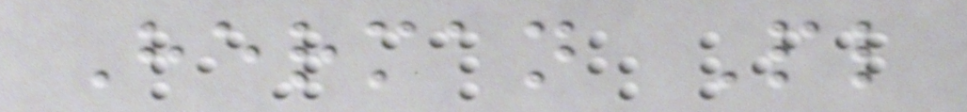Herman Pl
